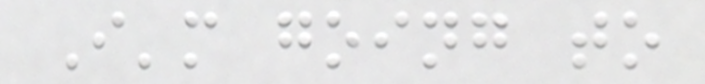I'm going to
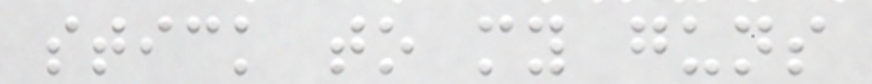stick to my guns
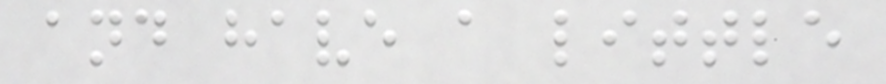and have a little
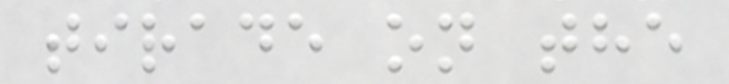tirade on the
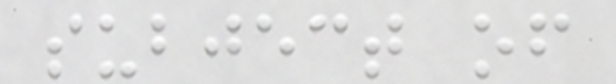subject of
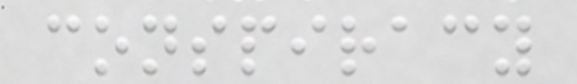conspiracy
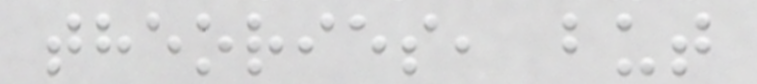theories, but
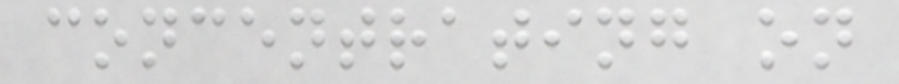concentrating on
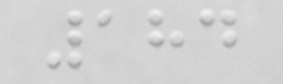184
